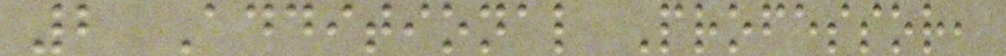2 Additional Professor,
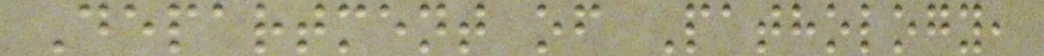Department of Pathology,
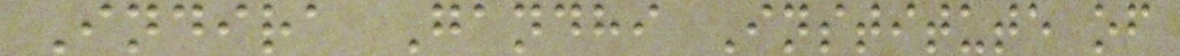Indira Gandhi Institute of
